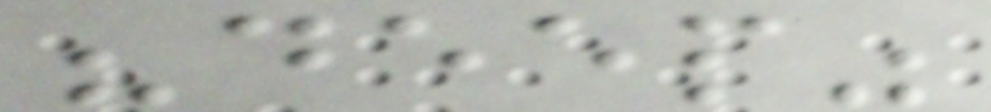"deep"
